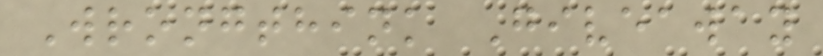Wrongthink Giveaway
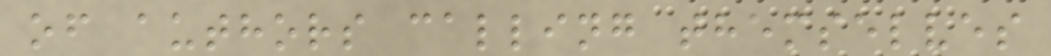of authors calling themselves
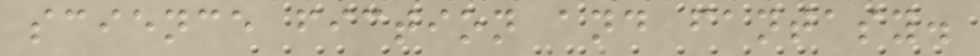science fiction and fantasy.
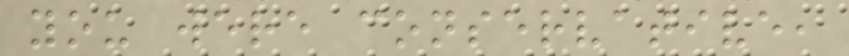you were conservative,
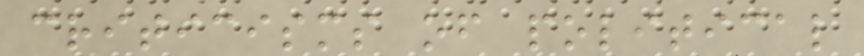criticisms of political
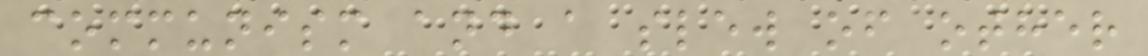communism and a slew of other
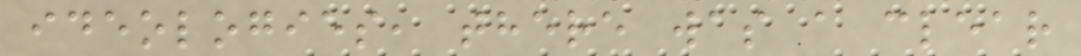ideologies, there was a clear
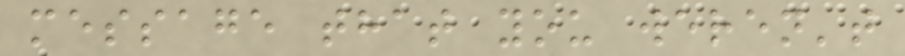message that you weren't
